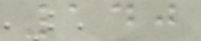140
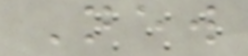New
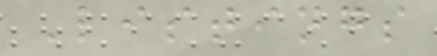Listings
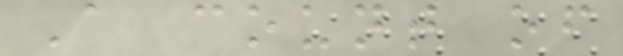A count of
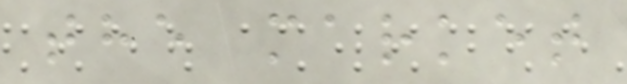the market
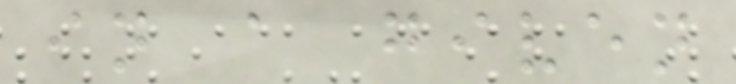in a given
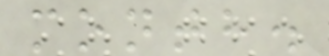month.
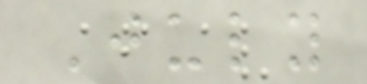July
